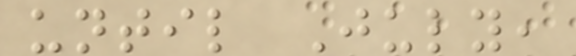until July,
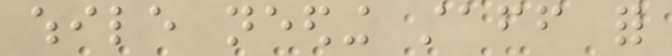while needing staff for
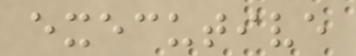executive
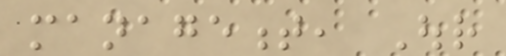management, Our
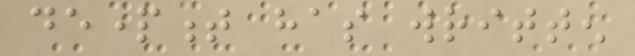department has written
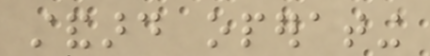standard operating
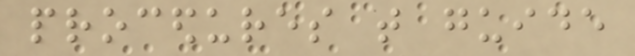procedures that guide
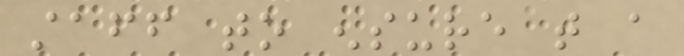staff to ensure that a
